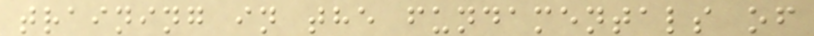training in the fundamentals of
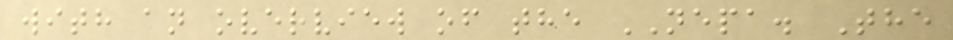with an overview of the NEPA. The
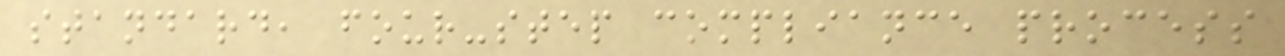standard, four-step compliance process
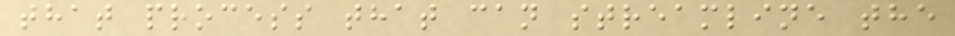that process that can streamline the
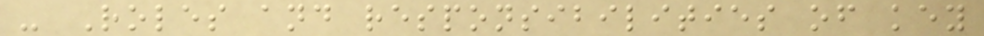- Roles and responsibilities of key
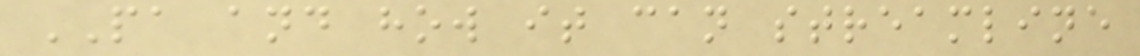PA and how it can streamline
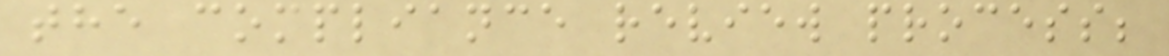the compliance review process;
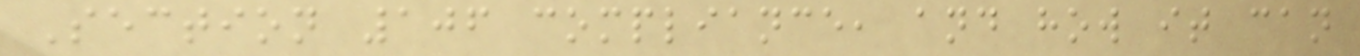Section 106 compliance, and how it can
